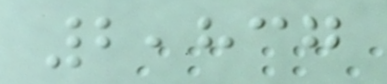2,837
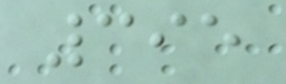395
